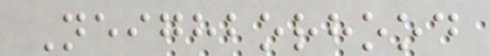Neighborhood
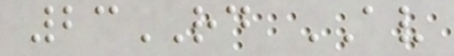23RD AV
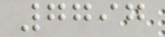7797
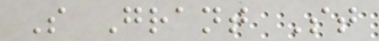S Grant St
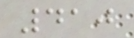410
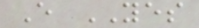E YES
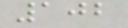102
